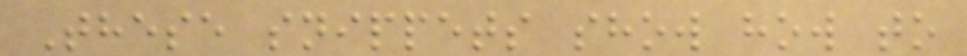These snippets show how to
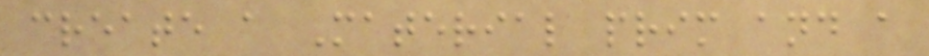create a Material prim and a
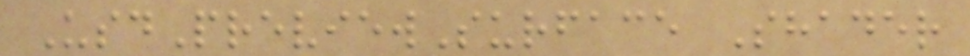UsdPreviewSurface Shader
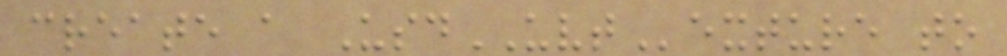create a UsdUVTexture to
